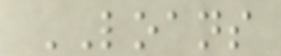LOANS
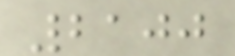2100
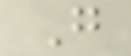G
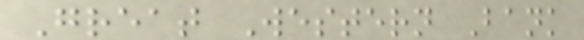Great Western Bank
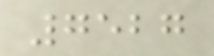7527
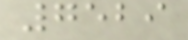7529
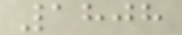1808
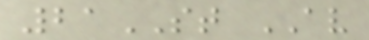21ST AV
